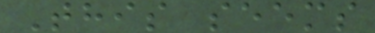This seems
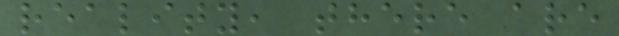reality, there are
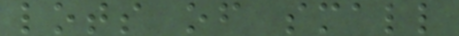lots of small
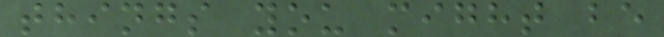things you might be
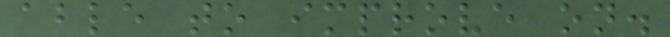able to improve on.
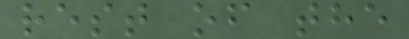rest of the
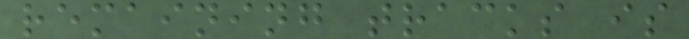remaining tracks is
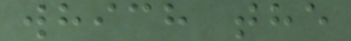which the
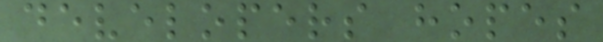developers hopes
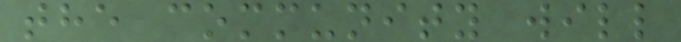the community will
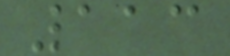113
